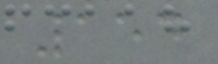154
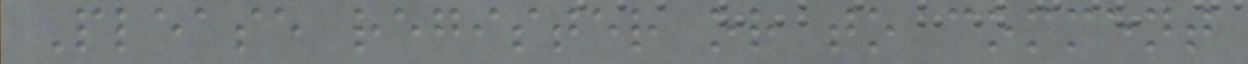Please register or to comment
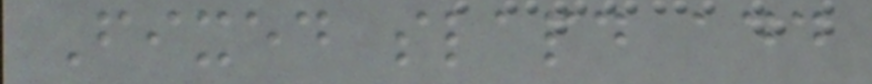Fixed slapd add
